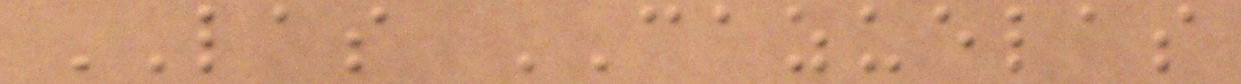LAS CAZUELAS
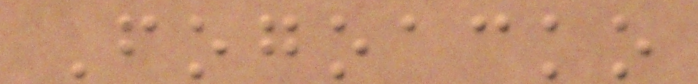Fogoacko
